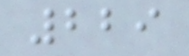229
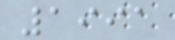1991
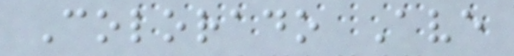Colorado Ave
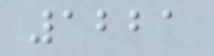1221
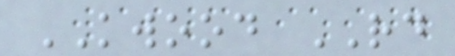KWOOD RD
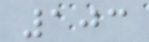103
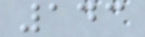143
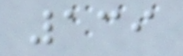139
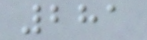281
